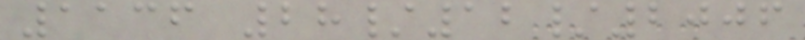1136 28/12/2006
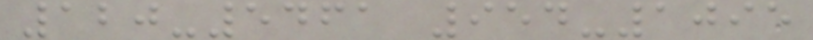120-5461 954-1095
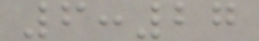6:27
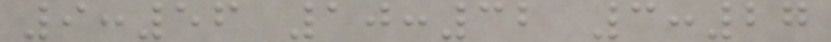9:56 10:32 3:27
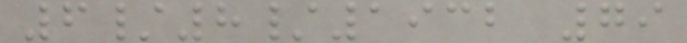6/8/1932 79
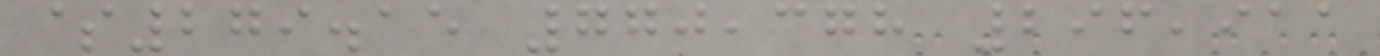$279.15 770,378 296,911
